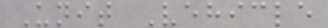Unit Vehicle
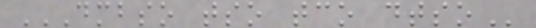DMBSO TSO TCO DTSO
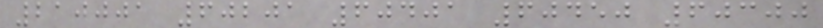210001 60201 60401 60450 60300
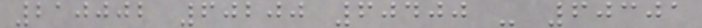210002 60200 60400 - 60301
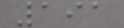191
